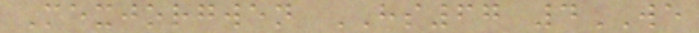Mexjorgwen HS67 4WE
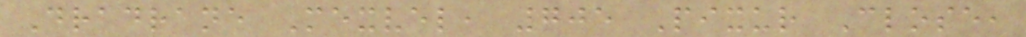Dradrane Mexvel, 705 Pixur Close,
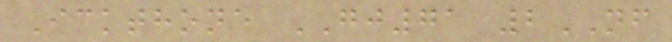Ickthone GJ71 2NF
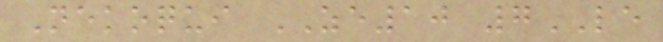Nekoqui ZE10 7LE
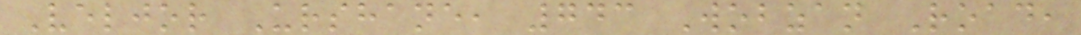Veljor Urshane, 743 Wobzan Road,
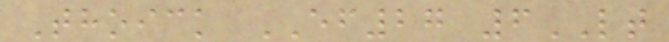Thoick EF27 6LT
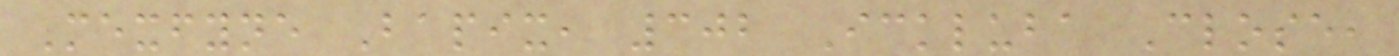Mexfyne Bapix, 302 Ickluba Close,
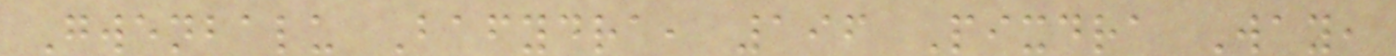Gwenbalu Bafydra, 196 Pixdra Way,
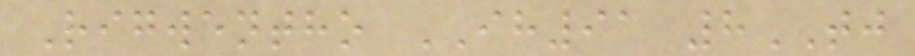Rigwentho IH91 8TJ
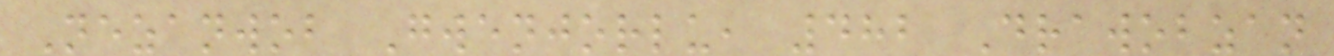Nezanwob Gwenjorlu, 482 Drawobzan
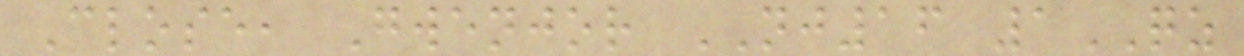Close, Gwenjor NJ16 1QZ
